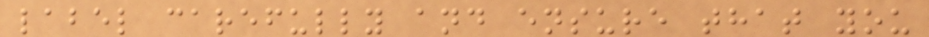label carefully and ensure that you
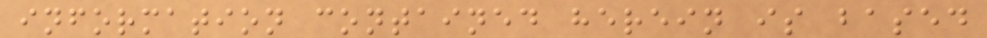information contained herein is based
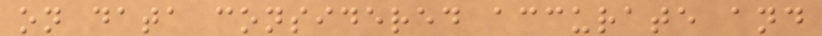on data considered accurate and
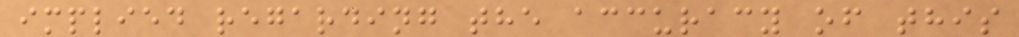implied regarding the accuracy of this
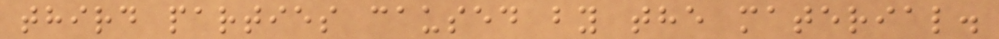third parties caused by the material.
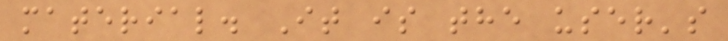material. It is the user's
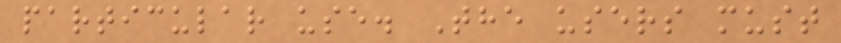particular use. The users must
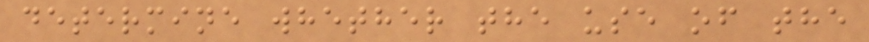determine whether the use of the
